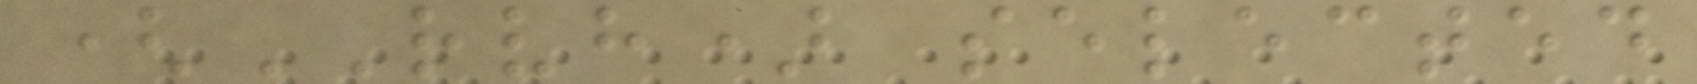(RVH) selected
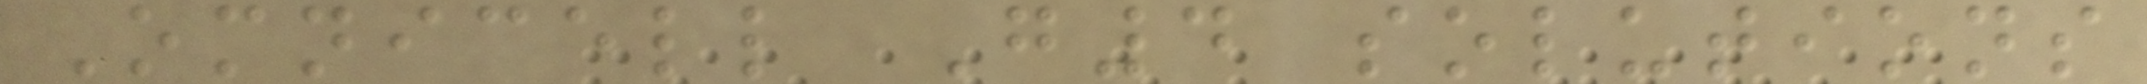Omnicell G4 solutions
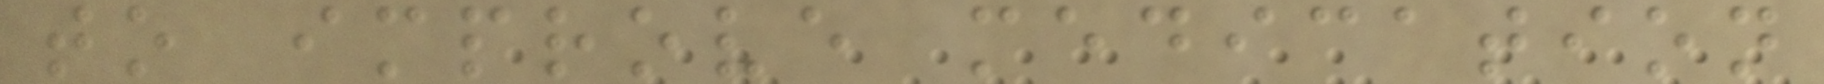to improve medication
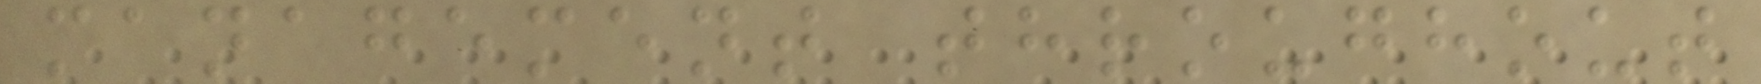management throughout
